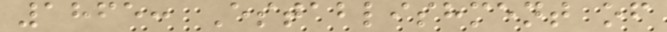1865: Establishment of
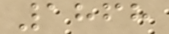1868
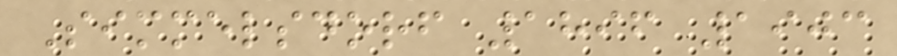Simmelsdorf 1896 1903
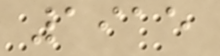1915
